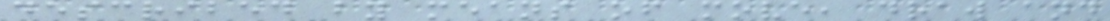described by means of move, draw and
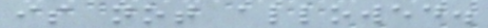is not allowed.
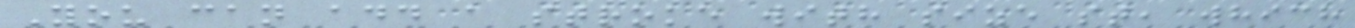You can add a stroke with size st, which
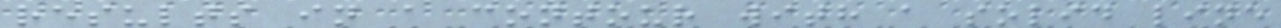results in a contour with a solid line
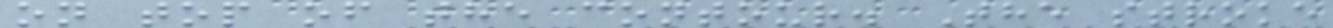on top of the contour. The stroke
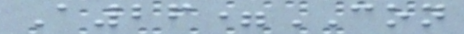A26=CON
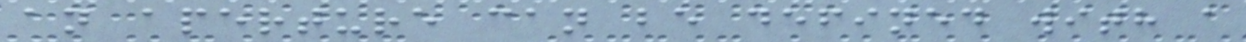an aperture can be defined with a
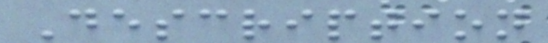Description
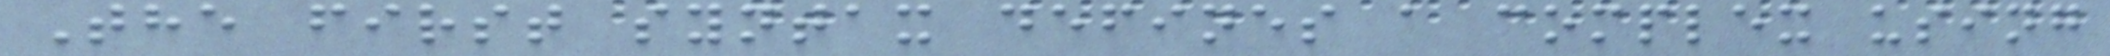The first syntax defines a complex using
